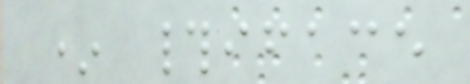* #iface
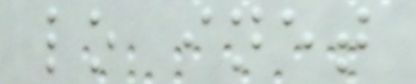lo inet
